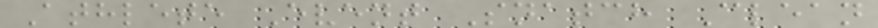Athlete Event Snatch Clean
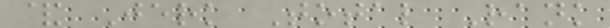& Jerk Total Rank
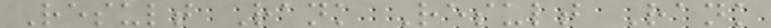Result Rank Result Rank
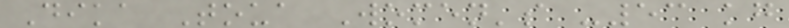Dika Toua Women's -53 kg
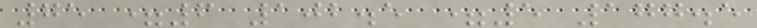75 =6 102.5 =5 177.5
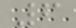6
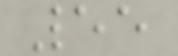55
